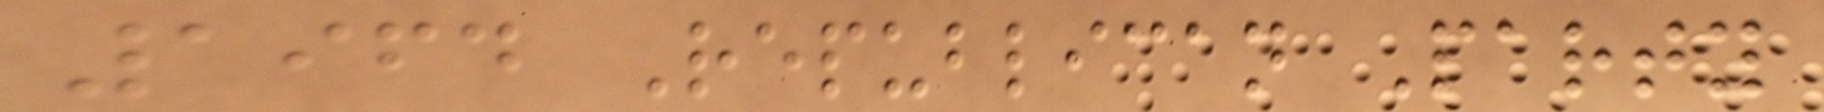1964 Republican Party
